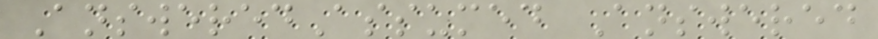AnsweredAssumed Answered
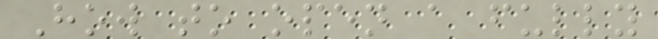How to open a fully
